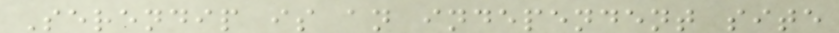Serendip is an independent site
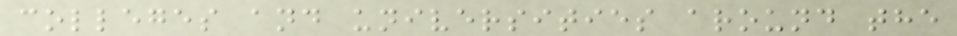colleges and universities around the
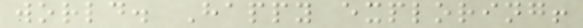world. Happy exploring!
